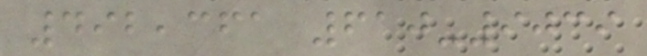492,361 610-9039
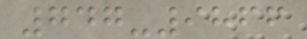747-9866
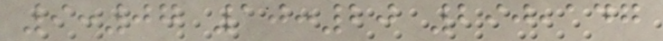9:07 10:20 290,147
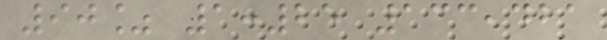90% 1:25 133,421
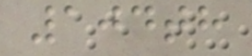104th
